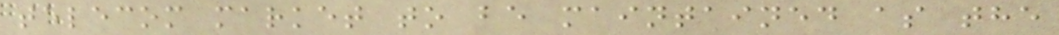telecom market to be maintained as the
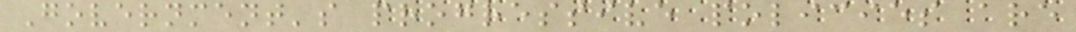Government's progressive policies are
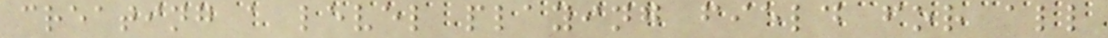creating a level playing field for all
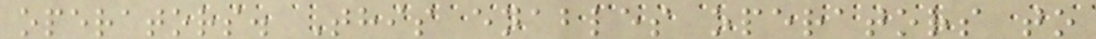operators. This enables operators to
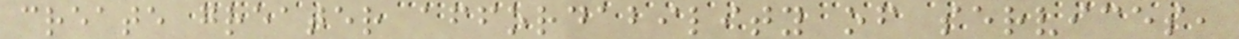create greater affordability of services,
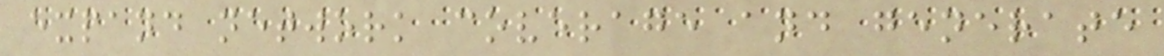expand network coverage and generate
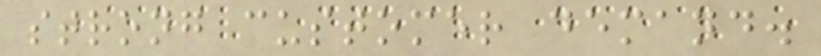strong customer demand.
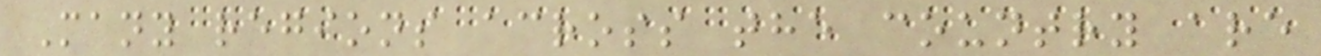Many regions across the country are
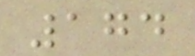174
